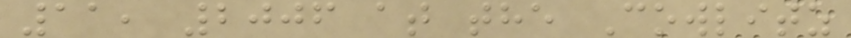11, 2006 at the Cowlitz
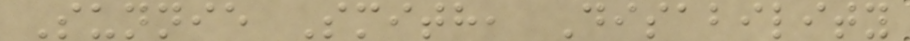Sunnie Smith, Disability
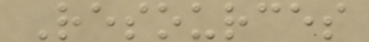Resources
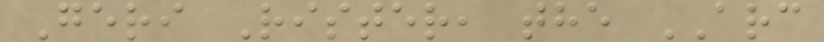Geri Rister, the ARC
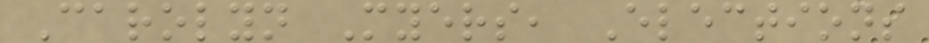Carolyn Myers, Elections
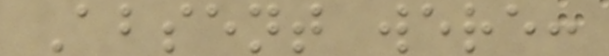Absent were:
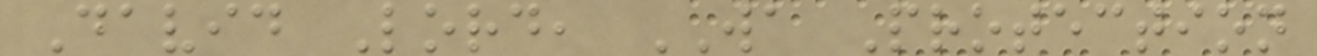David Lord, WA Protection
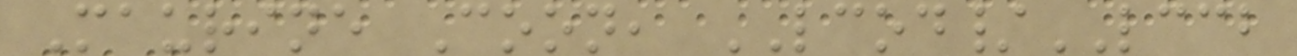Maurine Coon, LCOD/LCCB
